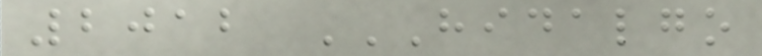2012 HIDALGO
